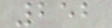252
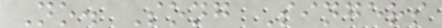No. Song Singers
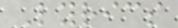Lyrics
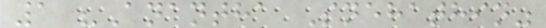1 "Anantha Snehathin"
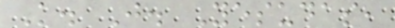K. J. Yesudas,
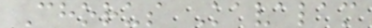Chorus Kavalam
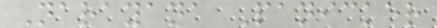Narayana Panicker
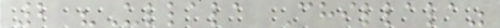2 "Ullala Chillala"
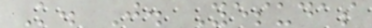K. J. Yesudas
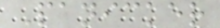Panicker
